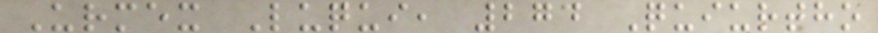Urmex Luqui, 274 Quiurtho
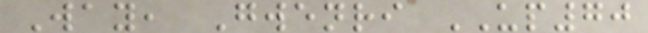Way, Gwenri UP70
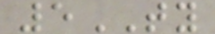5TY
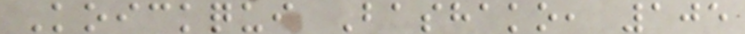Koickqui Bashako, 105
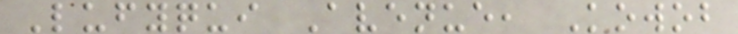Lufyqui Avenue, Kowob
